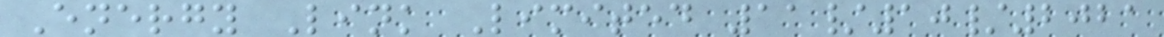Energy Link Limited 11/10/2021
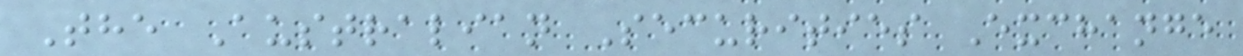The Australian Securities Exchange
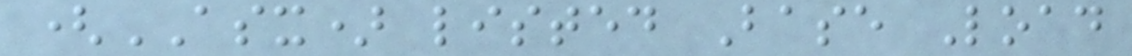(ASX) listed Base Load
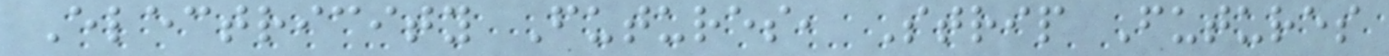Electricity Futures, Strip Futures
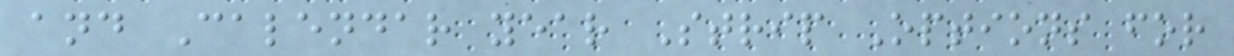and Calendar year Strip Options for
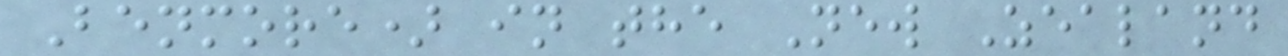Benmore) in the New Zealand
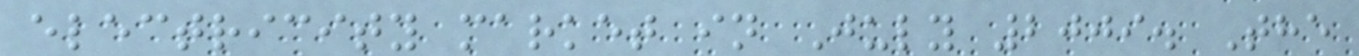electricity market in July 2009. The
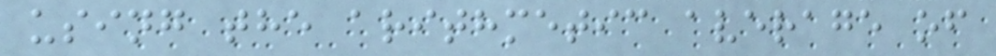using the arithmetic average of
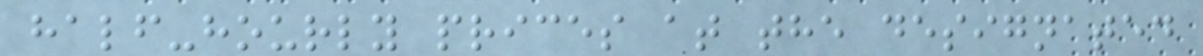half-hourly prices at the designated
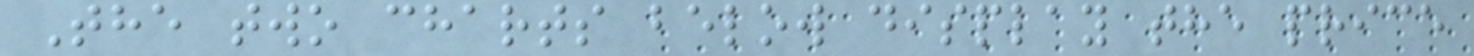The two charts below display the price
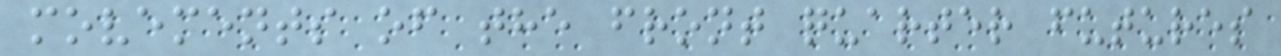movements of the front quarter futures
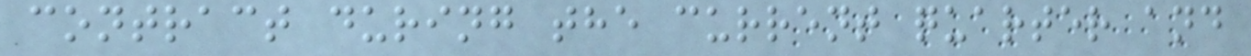contract during the current quarter and
